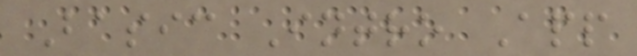Basic Intro App
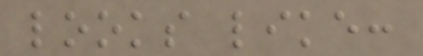looks like:
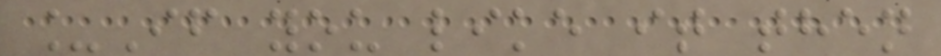_If you like it then
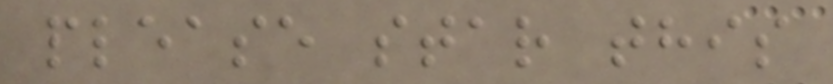please star this
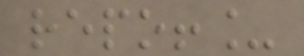repo!_
